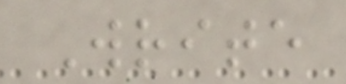Write
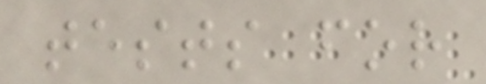tests for
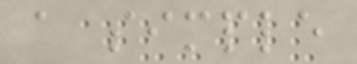a simple
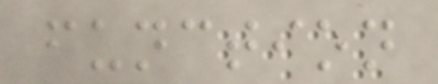function
